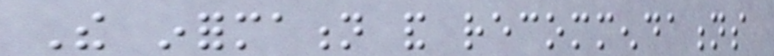The information and recommendations
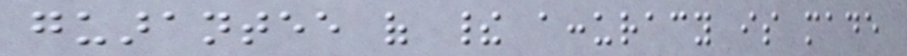guarantee of their accuracy is made
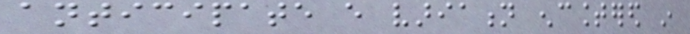anticipate every variation encountered in
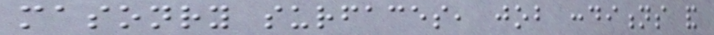masonry surfaces, job conditions and
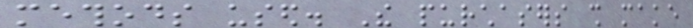methods used. The purchasers shall make
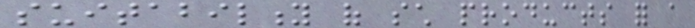suitability of such products for a
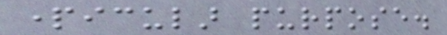particular purpose.
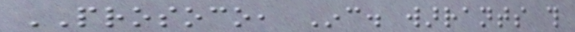PROSOCO, Inc. warrants this
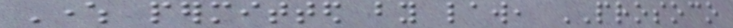Where permitted by law, PROSOCO
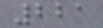221
